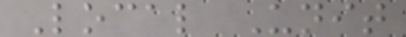Local Unit
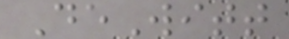DeWitt
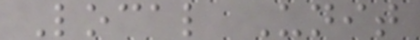Local Unit
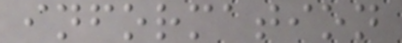information
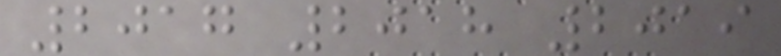2017 2018 2019
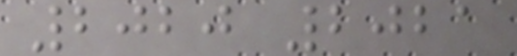2020 2021
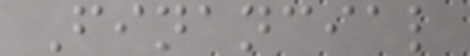Financial
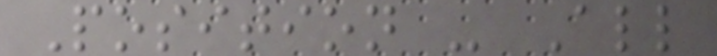Position - All
